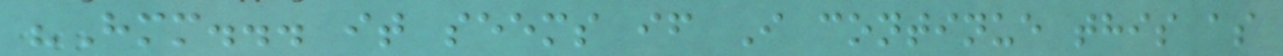"Hmm... it seems if I continue this as
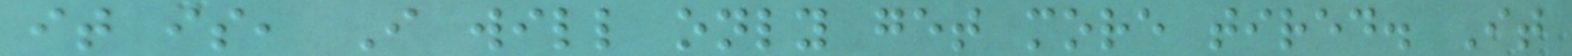it is, I will only get more tired. It
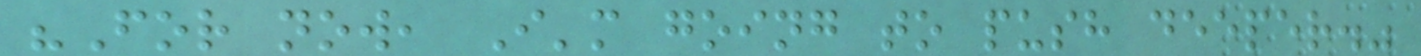"For now, I'm going to push deeper."
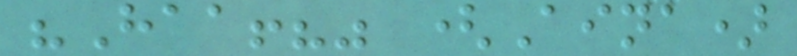"Haa!?" (Aina)
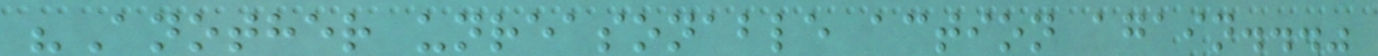"Another unreasonable action again..."
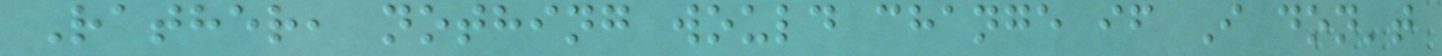Rather, nothing would change if I don't
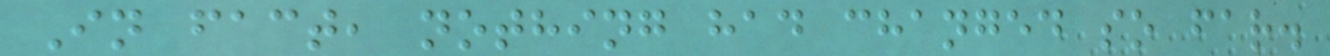In fact, nothing had changed so far.
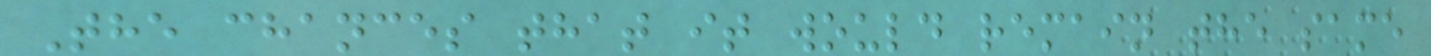The chances that it would remain the same
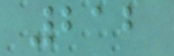212
